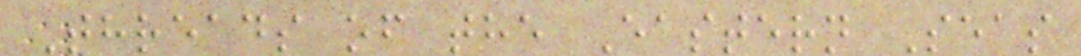Threads of the Eastern Seas
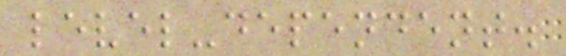level-dependent.
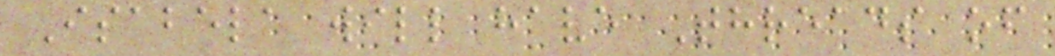Isabela will have Threads of
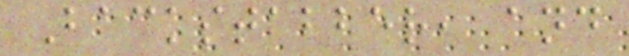Backstabber, and
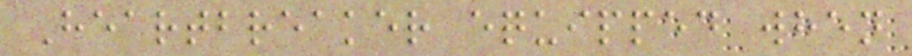Heartbreaker equipped when
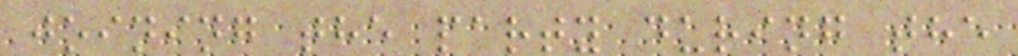joining the party during the
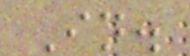In.
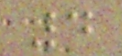4
